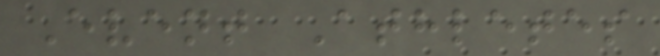Event Athletes
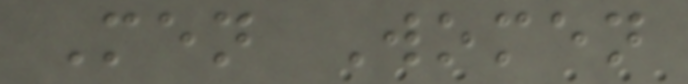Men Women
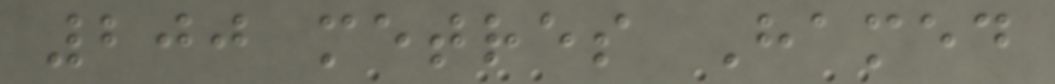200 metres Hamed
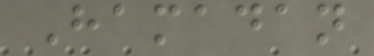Hamadan
